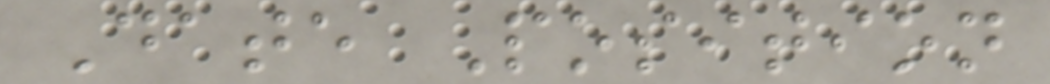Date Position
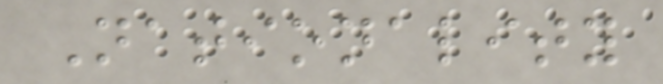Nationality
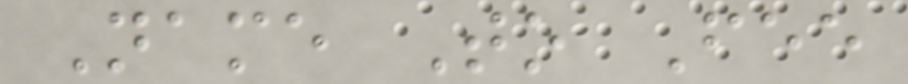Name To Fee
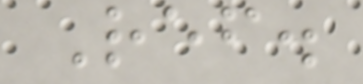Ref.
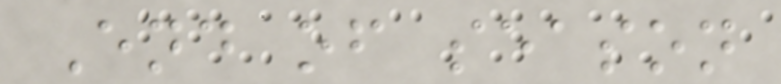End of season
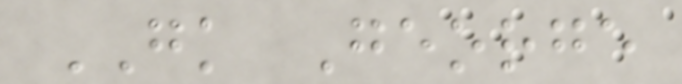GK George
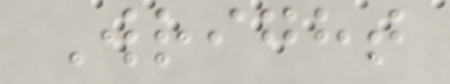Wright
